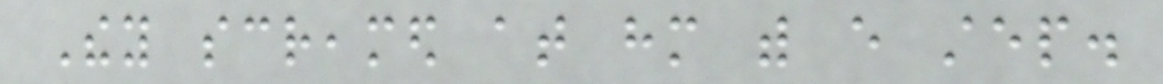They screamed at him with every step.
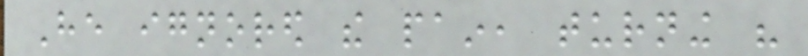He ignored the pain, turning his
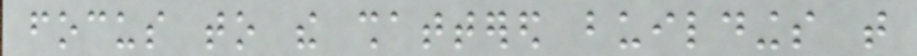focus to the shattered buildings that
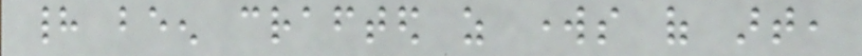had been crafted as works of art,
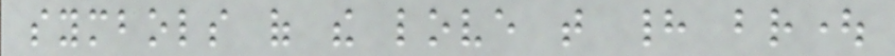symbols of the love that had brought
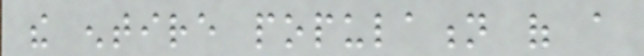the entire population of a
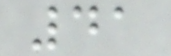41
